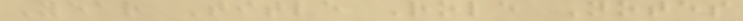Year Title Role Notes
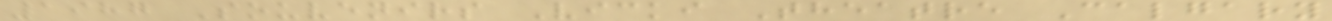1987 Souvenirs Vicki Theatre Calgary
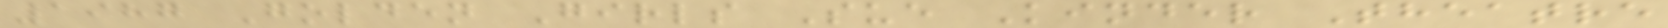1987 Golden Girls Sue Kinder Theatre
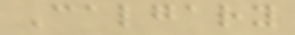Calgary
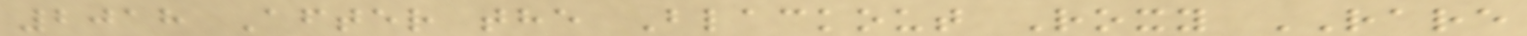2018 After the Blackout Roxy RARE
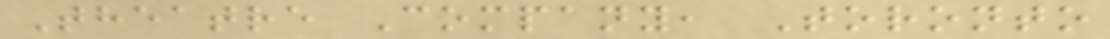Theatre Company, Toronto
